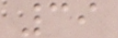39
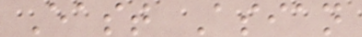East Asian
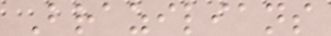Brazilians
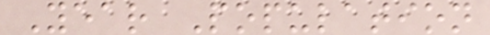Year Population
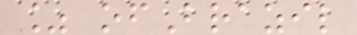% ofBrazil
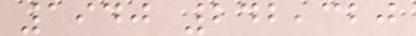1940 242,320
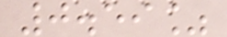0.59%
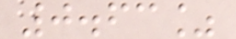0.63%
